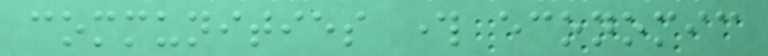communities through economic
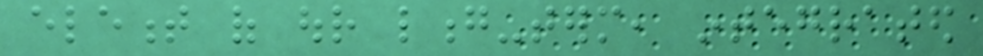element of our long-term, integrated
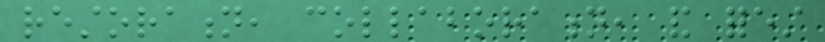restoration, collaboration, and forest
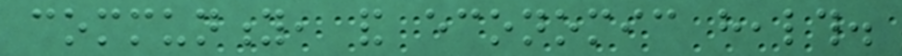community, and economic health.
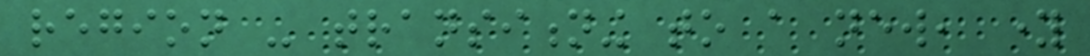region - transitioning to a new, young
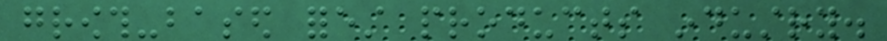growth-based forest products industry.
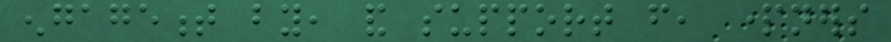engagement by, and support from, partners
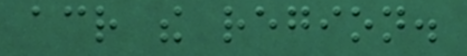across the region.
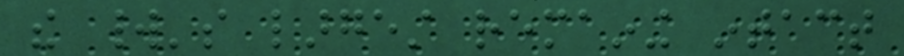the world's largest remaining intact
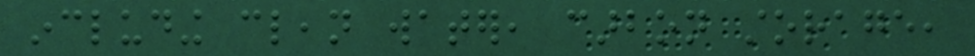including clean water, carbon storage,
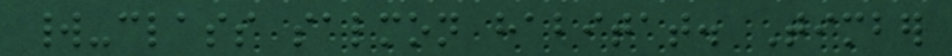world-class salmon habitat. Timber
